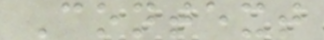Context
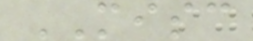MISC
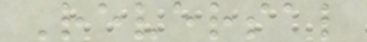Reversal
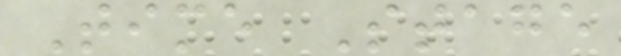Time Stage
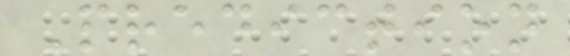Prediction
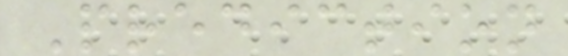Prediction
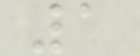1
